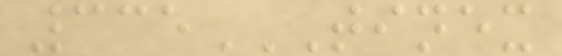335TINEX
